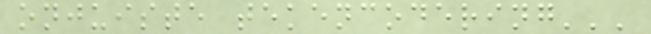onjuiste tekencodering'''
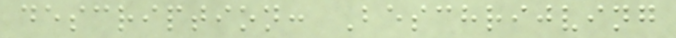description: Beschrijving
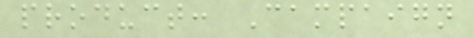product: Campaign
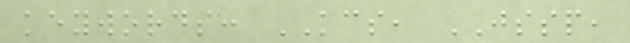keywords: KCS, JSSP,
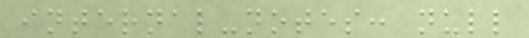internal-notes: null
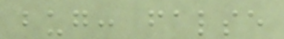bug: false
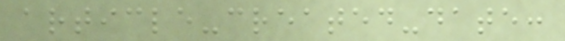article-created-date:
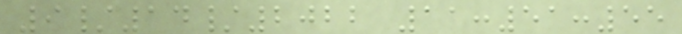9/14/2022 11:51:55
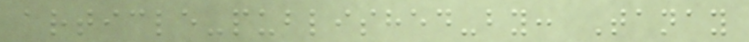article-published-by: Tanay
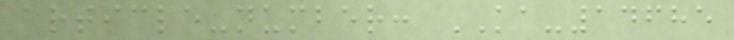article-number: KA-14685
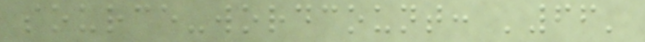source-wordcount: '66'
